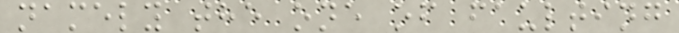namely the one of faulting
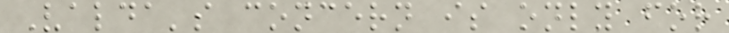Valda's concern is only for
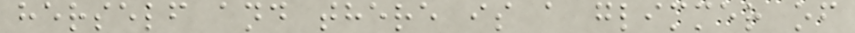herself and there is a glimmer of
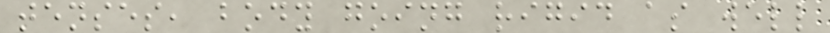tenses, body going rigid as well
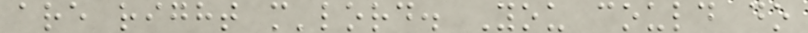are right m'lord. You could do
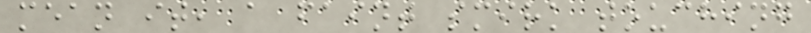mean it, a faint smirk touching
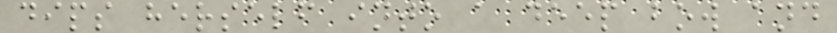dips herself into a deep bow and
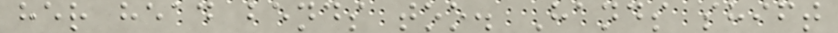her head bends too. Hands shift
